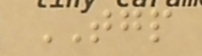TGP
